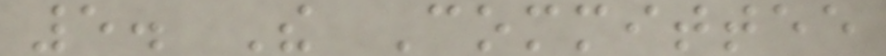5. The Committee
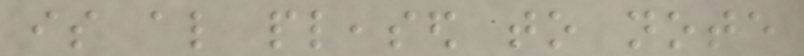is also pleased to note
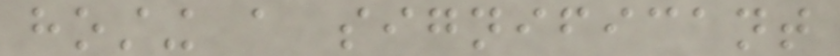hosting a significant
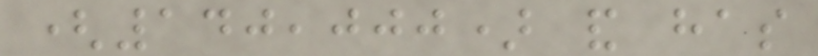(140,000) and has
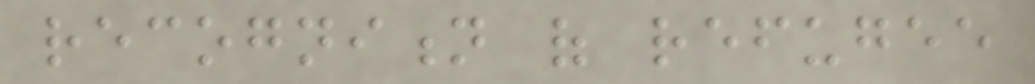recognition of refugee
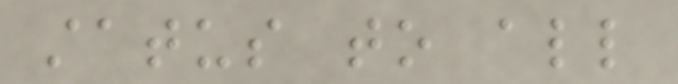status to all
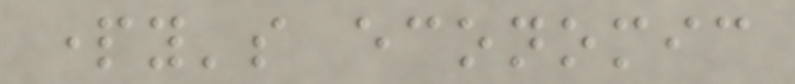party's economic
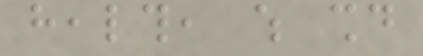health, which should
